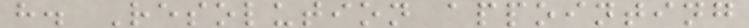h. Resolution appointing
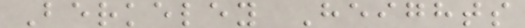Berkeley Heights
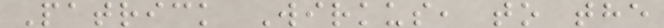Patrick Wirkus, to the
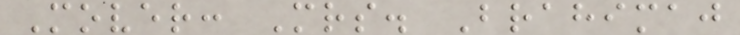Mover: Mrs. Brahimaj
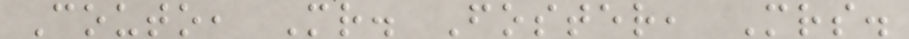Couto, Mr. Foster, Mrs.
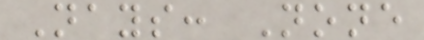Nays: None
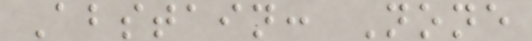Abstain: None
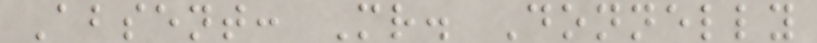Absent: Mr. Donnelly
